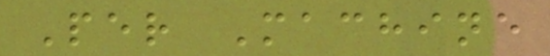Per Machine
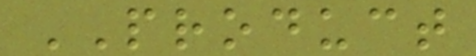PRODUCT
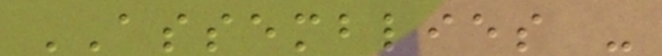ASSEMBLIES -
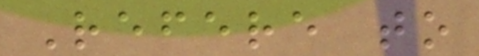Refere to
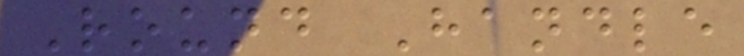Round Handle
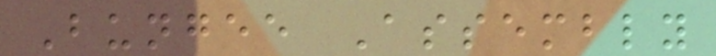Bungee Assembly
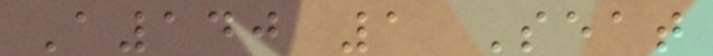A140 1 Seat
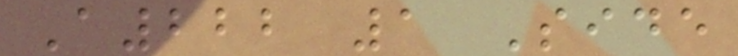A222 1 Side
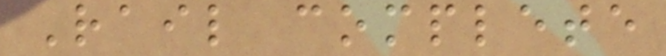Rail complete
